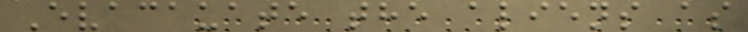Evacauate the aliens as
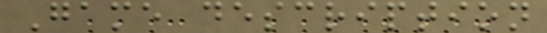Game description
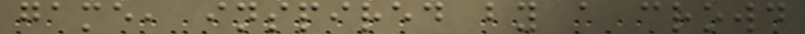game, inspired by a crowd
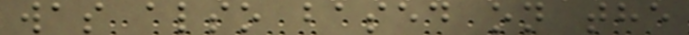was also based on the
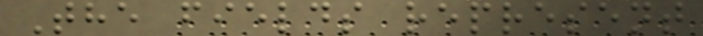The fields represent
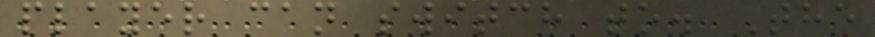player can switch to. The
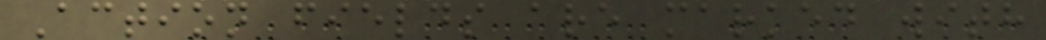Action fields are marked with
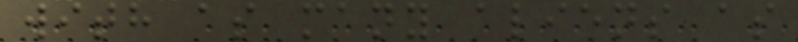with as many aliens as
